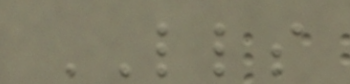LLS
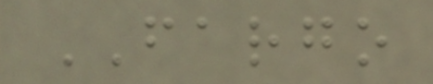FARGO
